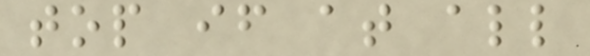top if at all
